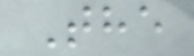The
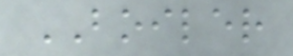BOILER
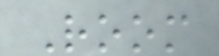Room
